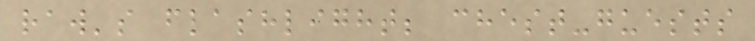raw's flashlight; chest-guests
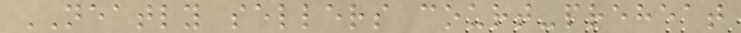NEATLY sellers court-preheat
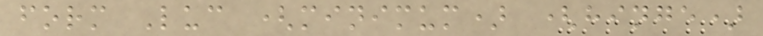form Luc (minimum) (hinge)
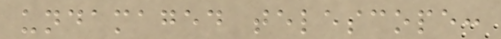undamaged telescope:
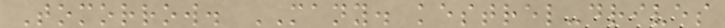Tomorrow. MANY. kestrel-drives
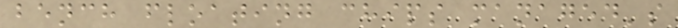bench floating chips managed's
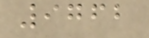9762
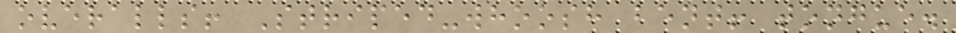overalls! Striped-whoosh bent! tongue.
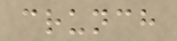crunch
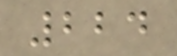224
